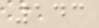143
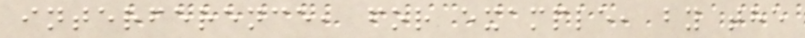interference, for example, by the
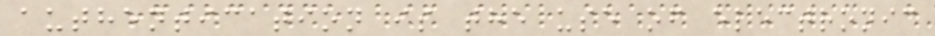authentication is the use of electronic
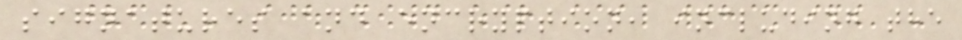signatures and encryption, including the
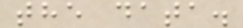the data.
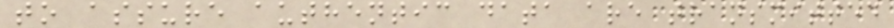to assure authentic data are transmitted
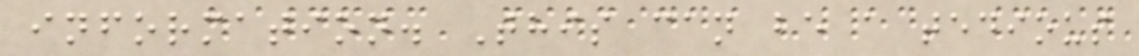information. This can be a tedious
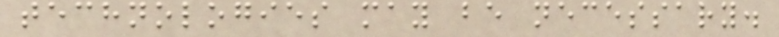technologies may be necessary.
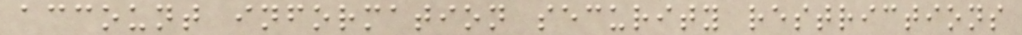account information security restrictions
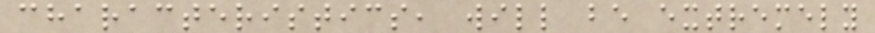characteristics, will be extremely
